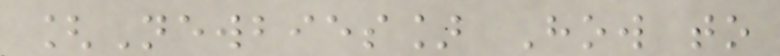[Newbies] How to
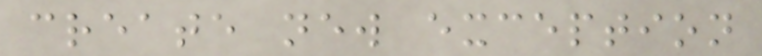create new exception
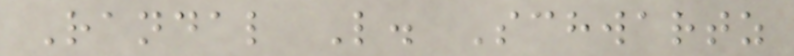Randal L. Schwartz
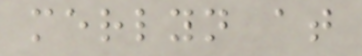merlyn at
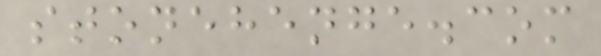stonehenge.com
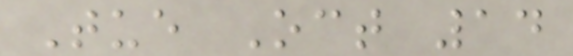Tue Oct 14
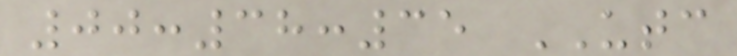00:38:35 UTC
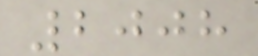2008
